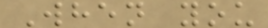When you
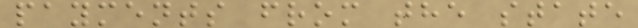payments from the state
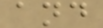and
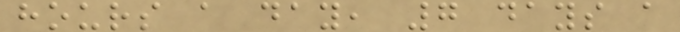hours a day, 7 days a
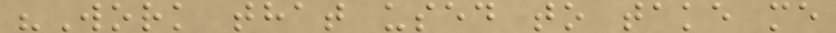"Work that used to take me
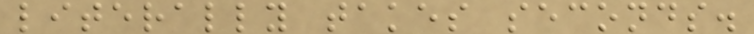literally takes seconds.
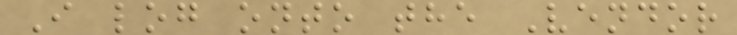I log onto the Vendor
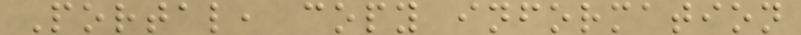Portal, copy information
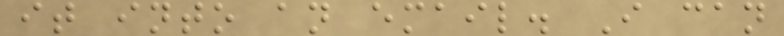it into an email. I can
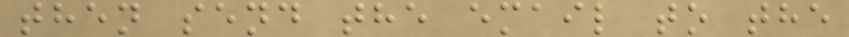then send the email to the
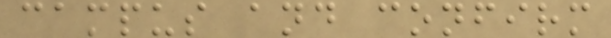campus and confirm
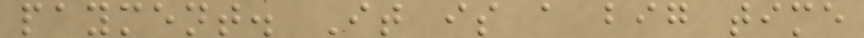payment. It is a big time
